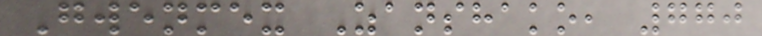Gwenmex Zanshako, 770
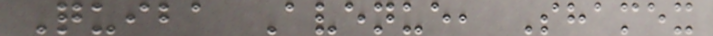Quiba Avenue, Shamex
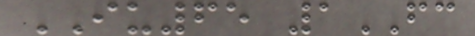IU65 1FC
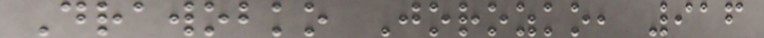Drawobko Jorozko, 916
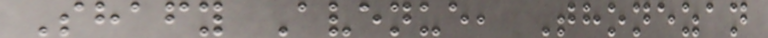Shafy Avenue, Thonezan
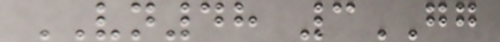VN48 3GG
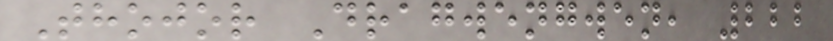Thojor Dragwengwen, 222
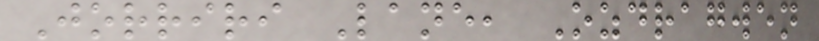Jorriri Lane, Ozdragwen
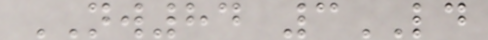NW84 3LD
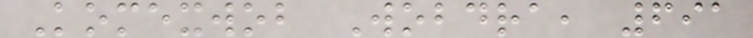Komexwob Wobdra, 691
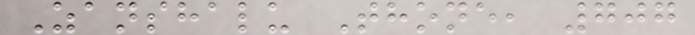Zanshalu Thone, 707
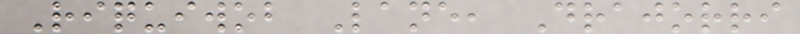Riquiwob Lane, Drajorri
